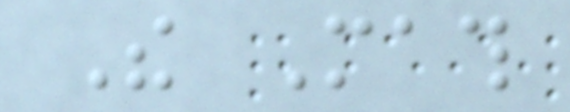The Math
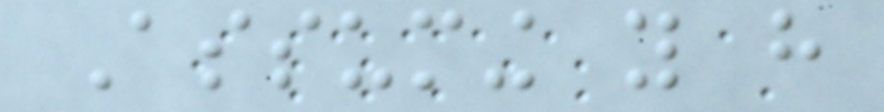Assuming you have
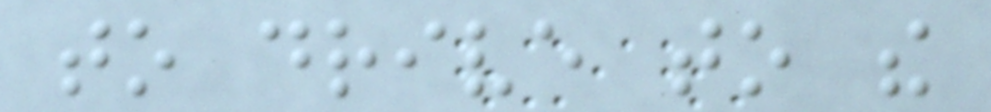to drive to the
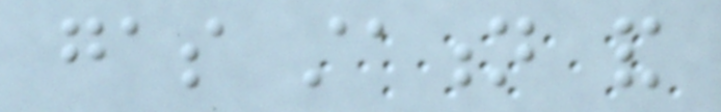gas station and
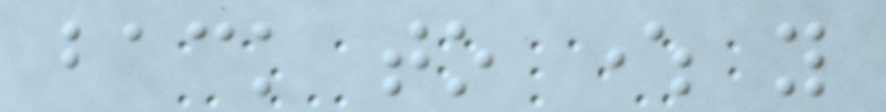back to where you
